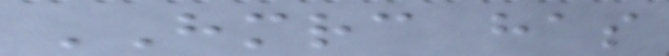HMRC has
